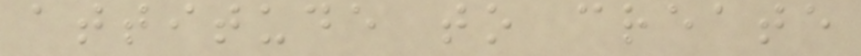attitude to create
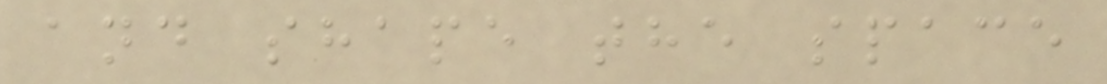and shape the space
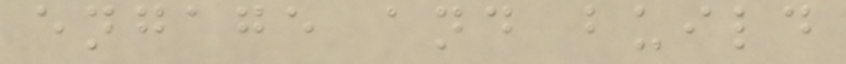engage and build
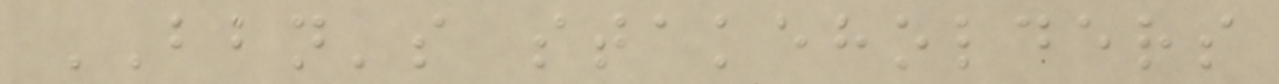BBN's stakeholders
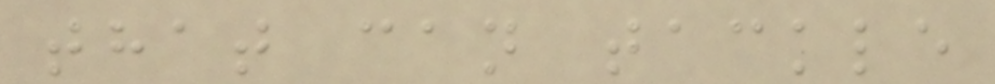that can tackle
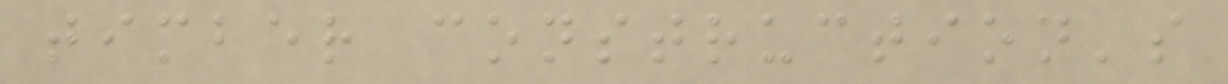timber construction's
